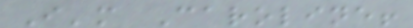I'm Caroline!
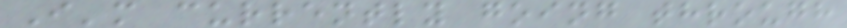I'm currently going through
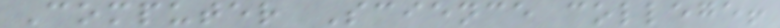Computer Science college!
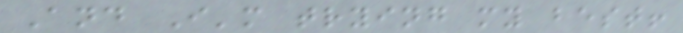And I'm trying my best!
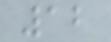12
